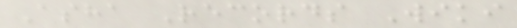Asha Records Wiki
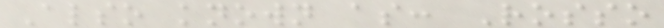Also known as: Rosso
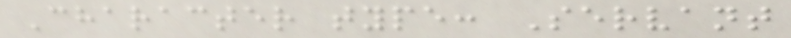Character type: Servant
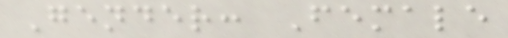Gender: Female
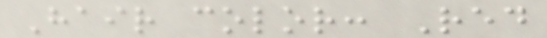Hair color: Red
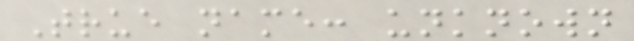True name: unknown
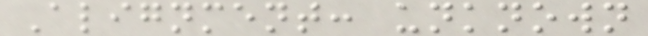Alignment: unknown
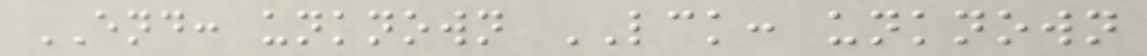END: unknown LCK: unknown
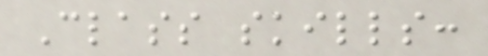Class skills:
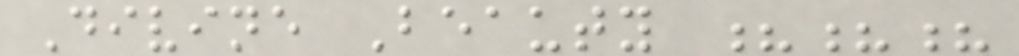Divine Beauty ???
